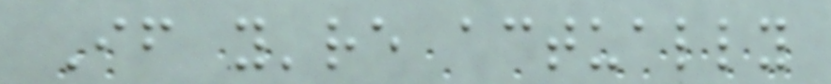If you're actually
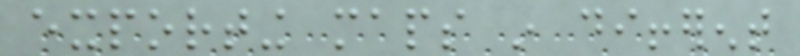exporting maps in different
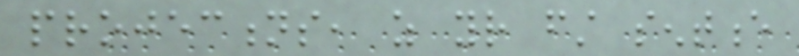projections, as your first sentence
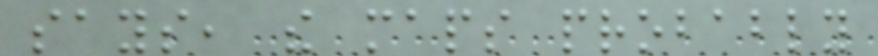says, the maps probably
